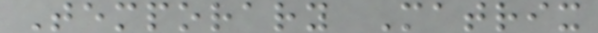Temporary Matrix
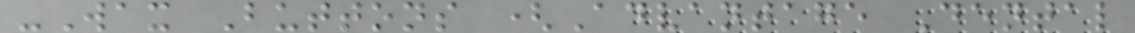-Wax Buttons (Advantage Dental
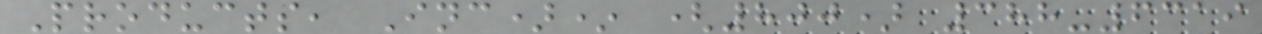Products, Inc)* (800) 388-6319
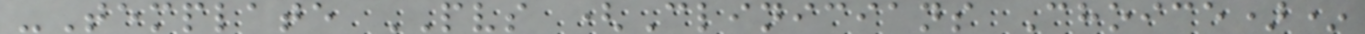-Template PVS (Clinicians Choice)*
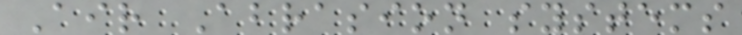Air Abrasion systems
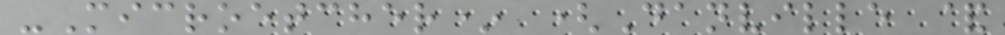-Microetcher* (Danville &
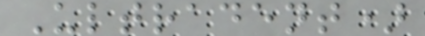Ultradent)
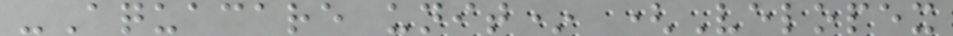-Aquacare unit* (Velopex
